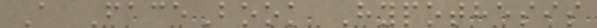A FaceBook Hypothesis
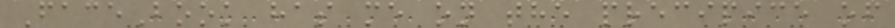FaceBook has me on the precipice of
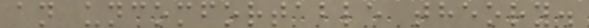an uncomfortable theory.
